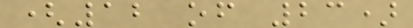(12 of 23)
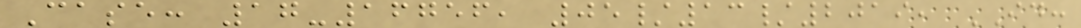Case: 17-16756, 05/13/2019, ID:
